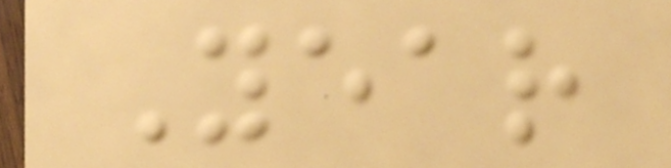Year
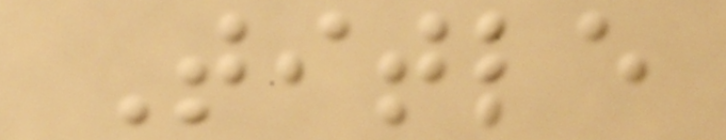Title
